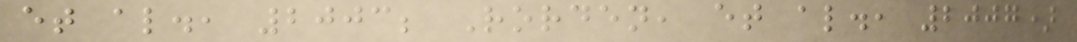et al., 2003; Rorden, et al., 2007)
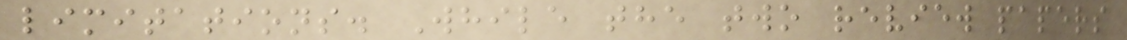limitations. While the two review papers
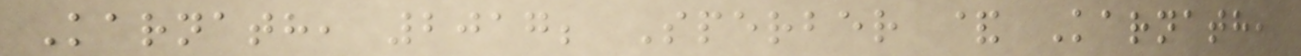Karnath, 2017; Sperber & Karnath,
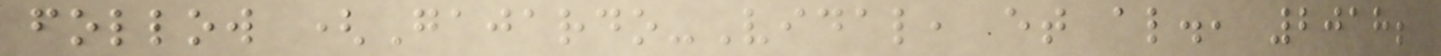follow (Gajardo-Vidal, et al., 2018;
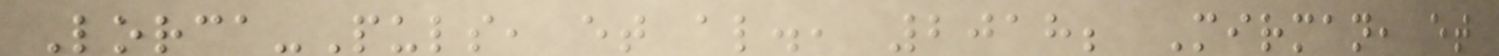Lorca-Puls, et al., 2018; Mirman, et
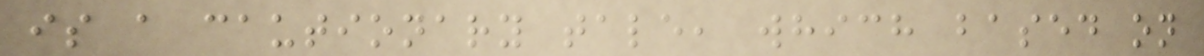is a cautionary tale, which based on
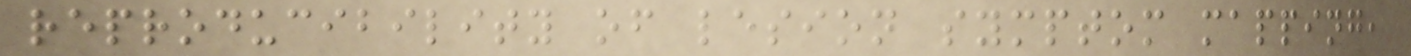reproducibility of lesion symptom mapping,
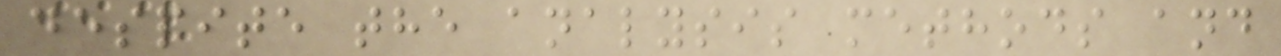despite the analysis methods and
